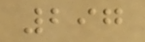297
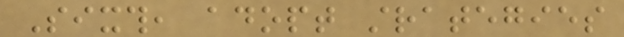Sixth, adopt strategies
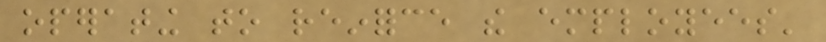operating to reinforce the employees'
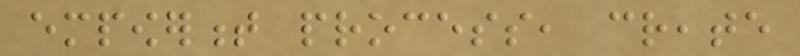empowerment process, create
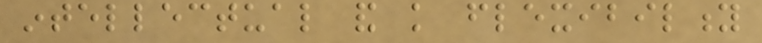intellectual and knowledge flexibility
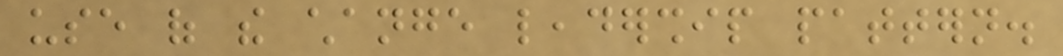use of the change leadership pattern.
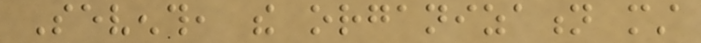Seventh, the organization must
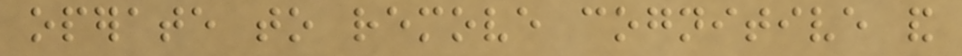operate to remove cognitive and
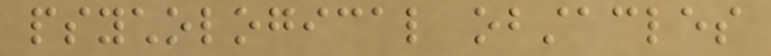psychological obstacles
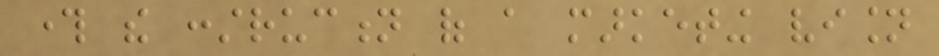through the construction of a marketing vision
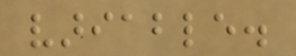variable.
